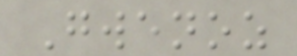Gwenoz
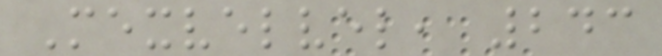Mexvelvel, 243
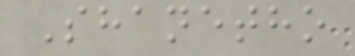Shanetho
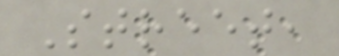Street,
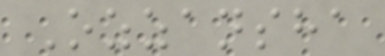Ozzansha
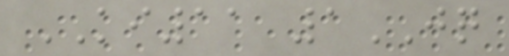KI11 1JQ
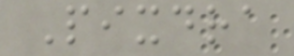Pixdra
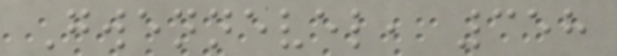Gwennevel, 358
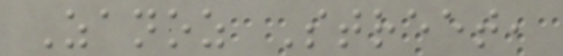Zanoz Street,
